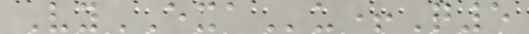VyEXAu+Q5
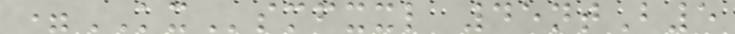=KXsmfxxl 45ntB5
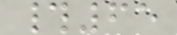#65
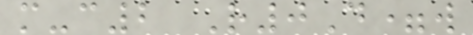m-c2 R0D=w
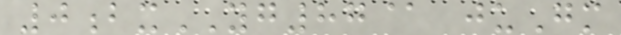0bxYG87@ juGm
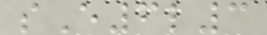sE6l3
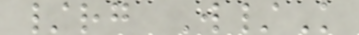/rg W/K
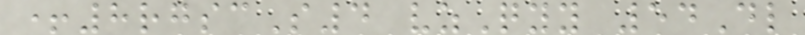+8rgscS4 vzQyy 54Dl
